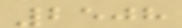2508
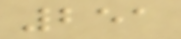251
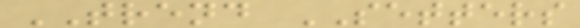TREND SETTERS
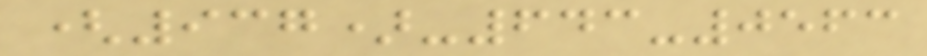(937)-643-0563
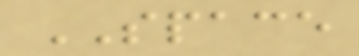SPACE
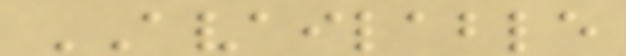AVAILABLE
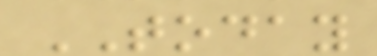TODAY
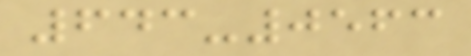643-0563
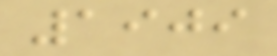1909
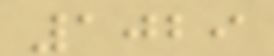1029
